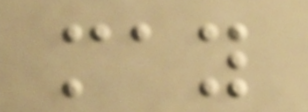may
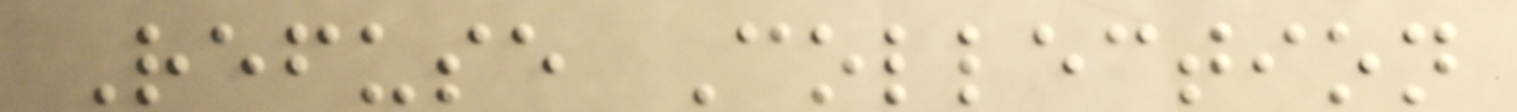Refuse Collection
